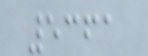5361
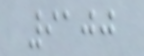9100
